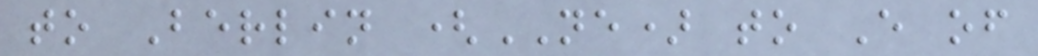to Berlin (NE) to E of
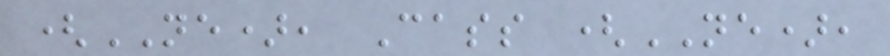(NE), Cass (NE),
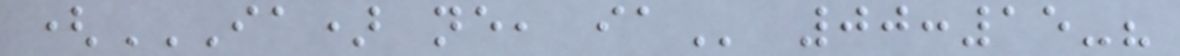(IA) NE, IA 00:15-?
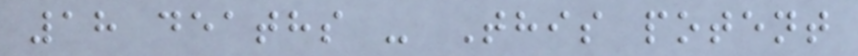18 deaths - This potent
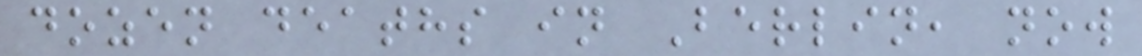dozen deaths in Berlin, now
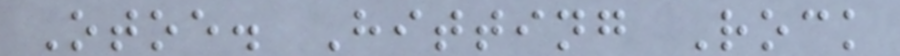Otoe. Hitting Rock
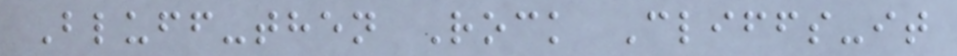Bluff-then Rock Cliffs-it
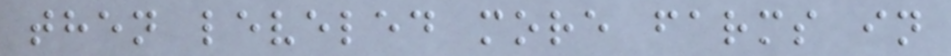then leveled more farms in
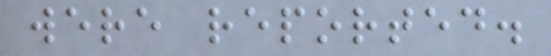were reported.
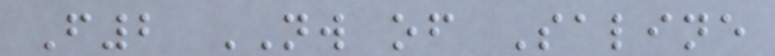F2 NW of Saline
